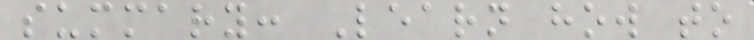summary: Learn how to
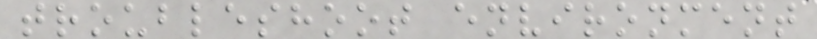troubleshoot environment
